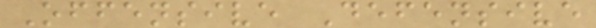Offensive Defensive
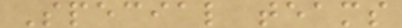Special teams
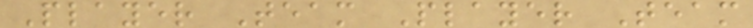Player Team Player Team
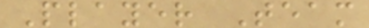Player Team
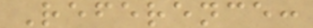Reference:
